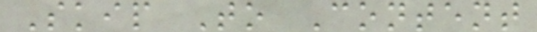Skip To Content
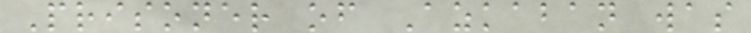Prisoner of Azkaban was
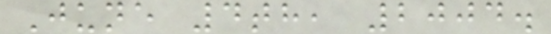June 4th, 2004.
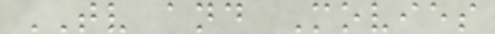TV and Movies
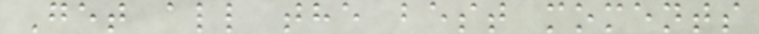Get all the best moments
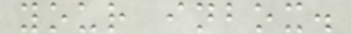your inbox.
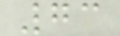73
